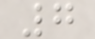7
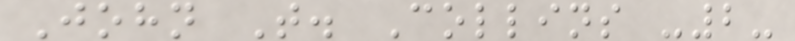John T. Collins -2-
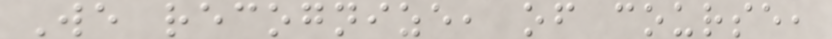We recognize, of course,
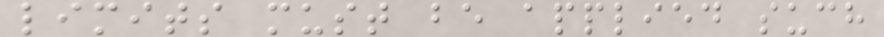limits must be applied such
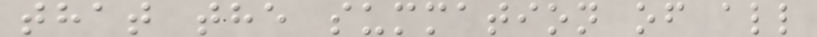that the summation of all
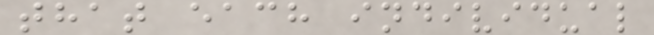that each individual
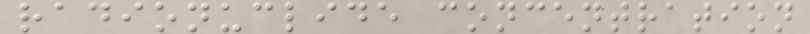radionuclide concentration
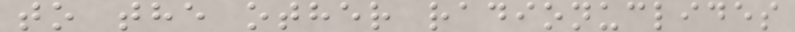to the other radionuclides
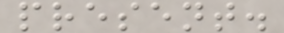present.
